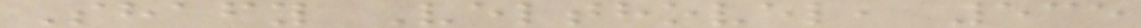Shafy Velthovel, 535
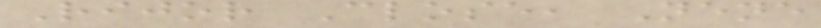Rijor Close, Nene
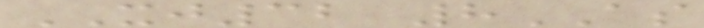XJ32 8AS
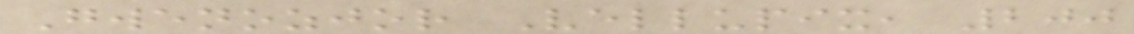Gwenozjor Vellupix, 200
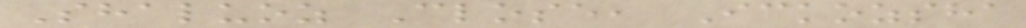Shaluoz Close, Ickozsha
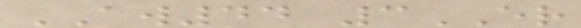AW44 3ER
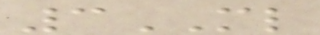3ML
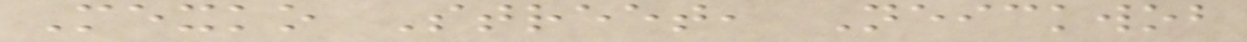Mexko Street, Neickwob
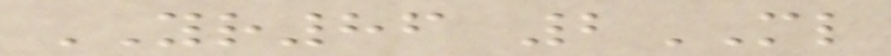YR86 2ML
